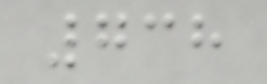738
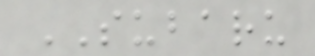SUBARU
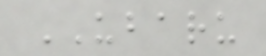UBARU
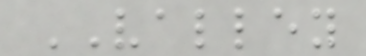VALLEY
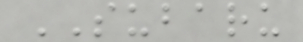SUBARU
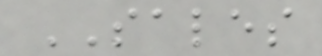SALES
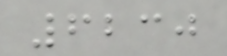6230
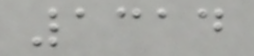1314
